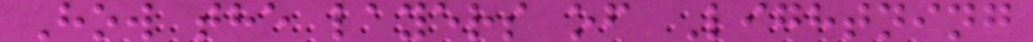How the layers of Lightning
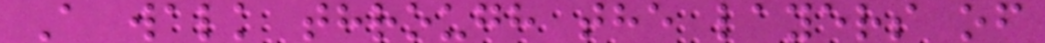A walk through the layers of
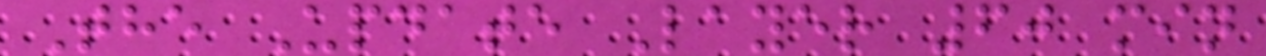The Update Layer 60 min
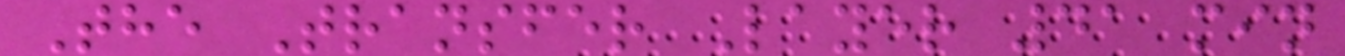The Transfer Layer 41 min
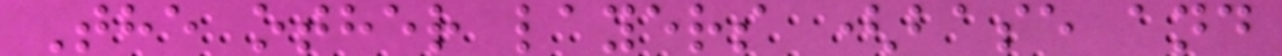The other layers (base and
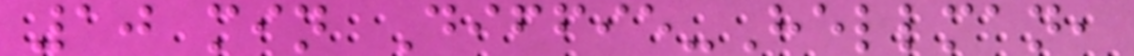10 min Diffie-Hellman,
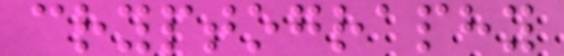cryptography
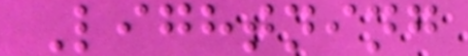Lightning
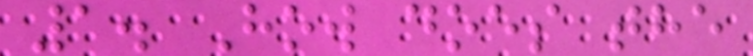1. How does the
